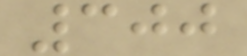300
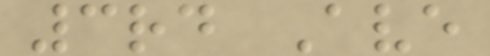3rd Ave
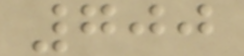700
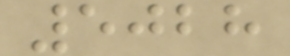5028
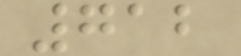712
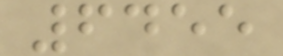6455
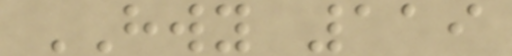HWY 119
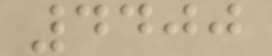4400
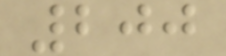200
